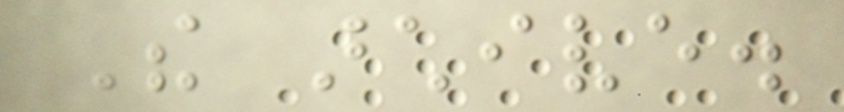The archive.
